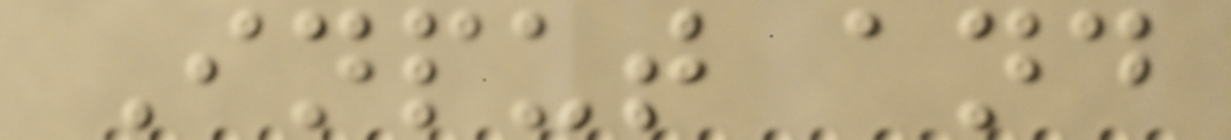Input and
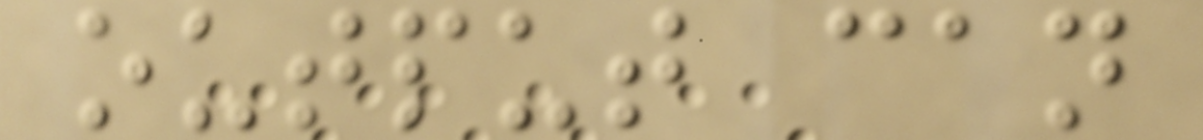output can
